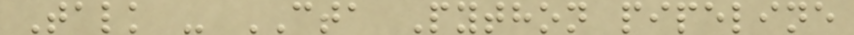Talk - CTA Python pipeline
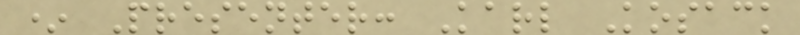* Presenter: Karl Kosack
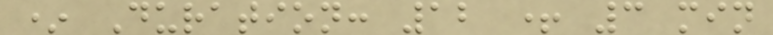* Duration: 12 + 3 min
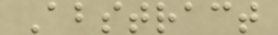Abstract
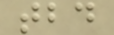tbd
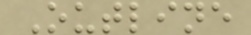Outline
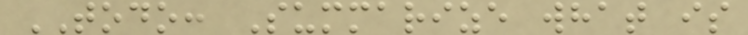TODO: Summarize what is
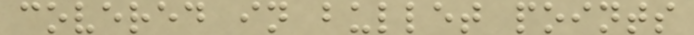covered in bullet points
